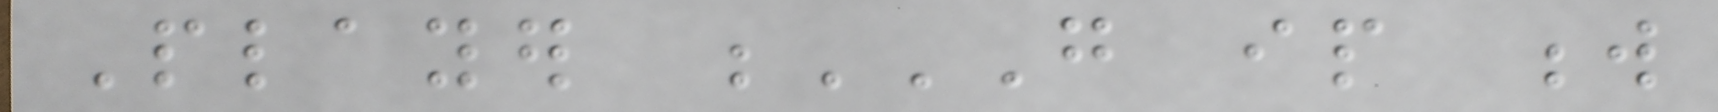Player G IP W
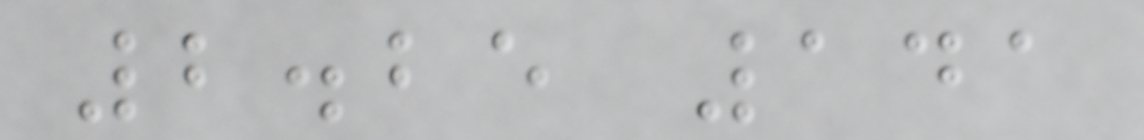2.25 141
